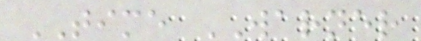TIME WARNER
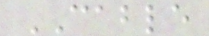CABLE
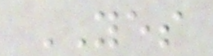YES
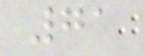71
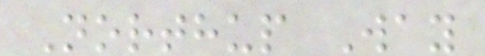Northup Way
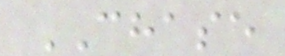CHASE
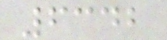6342
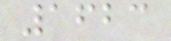1623
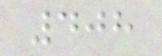408
